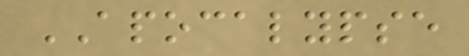APOCALYPSE
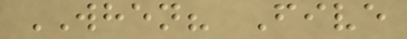WHEN? Five
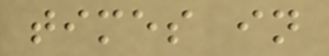times in
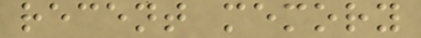recent memory
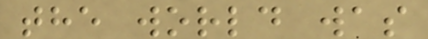the world was
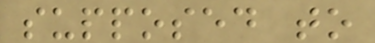supposed to
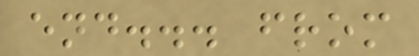end... from
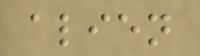alien
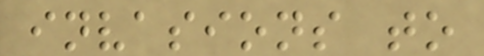invasions to
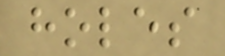holes
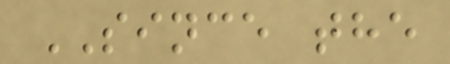SINCE the
